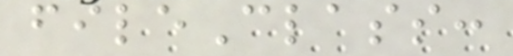fileClass:
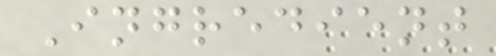Ingredient
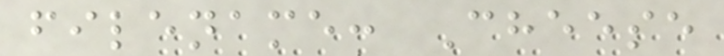filename: Cheese
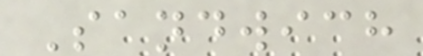Sandwich
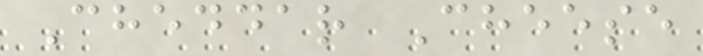Cheddar Cheese
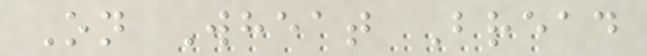On Wheat Bread
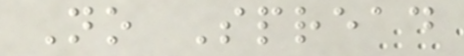No Spread
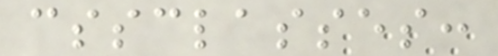cssclasses:
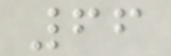66
